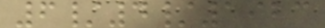6/4/1923
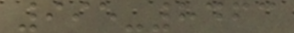995-8463
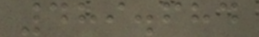489.684
